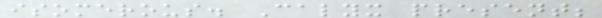isomerous. Calyx present;
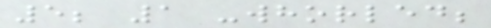5; 1 -whorled;
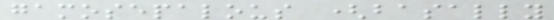gamosepalous (basally
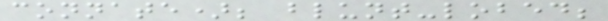connate); blunt-lobed;
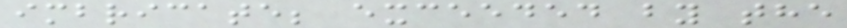imbricate; exceeded by the
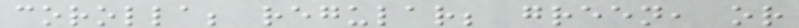corolla; regular; green, or
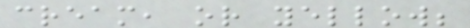cream, or yellow;
